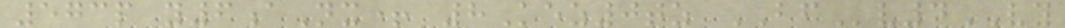573p y6aNx+ 8Kez0tz BFv4VY
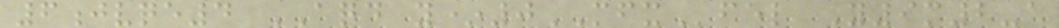6jvqe4 AQD y*0MFXfel Y9m2-a
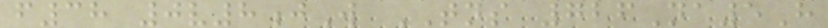f38 0v8jW TNS 726Na5H
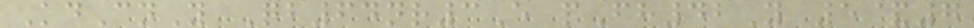KdCnY Qb64nr3E pFh42Y 5&7
